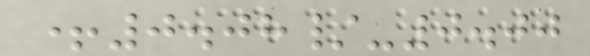+0.08/-0.00
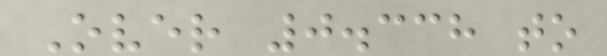Over 0.338 to
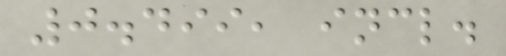0.499, incl.
